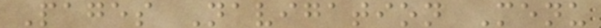Pages Navigation Menu
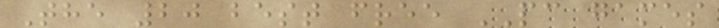The 20 best free PC games
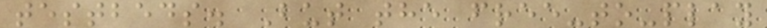testbeds. But the free-to-play
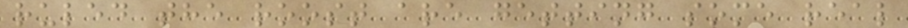ruled the roost are getting some real
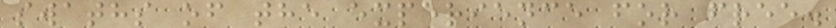swaths of the experience for free.
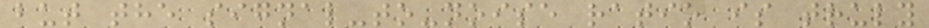but the signal-to-noise ratio is truly
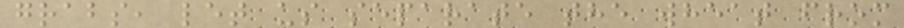grabs, let us separate the wheat from
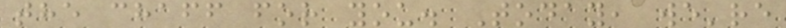the chaff for you. Today, we're
